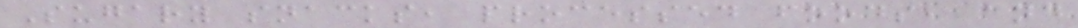Sugary snacks, processed foods, and
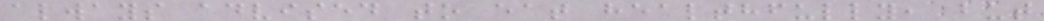always advised to eat healthfully, but
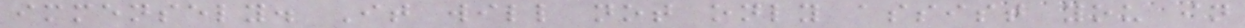immensely. It will not only assist you in
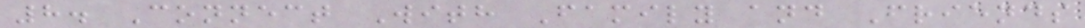8. Connect With Family and Friends
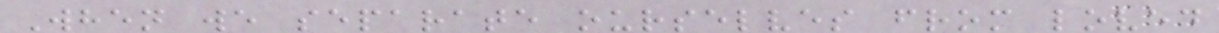When we separate ourselves from loved
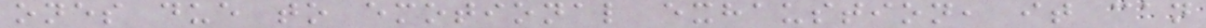ones due to emotional exhaustion, it can
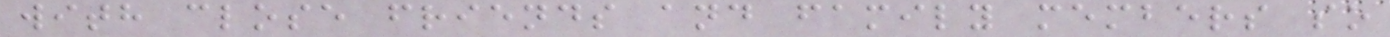with close friends and family members so
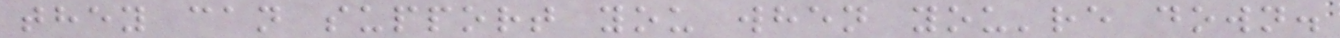they can support you when you're down.
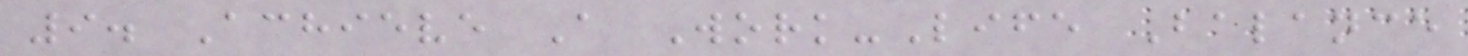9. Achieve A Work-Life Balance
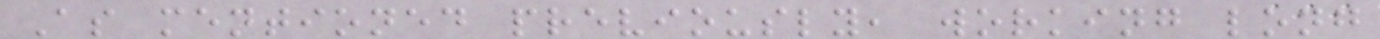As mentioned previously, working long
